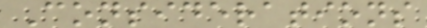Considerations
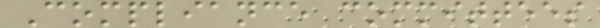Compliance committees
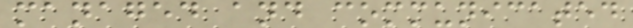managed and communicated
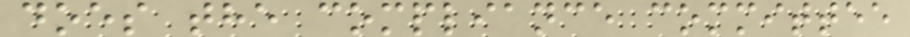does the compliance committee
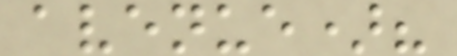avenue)?
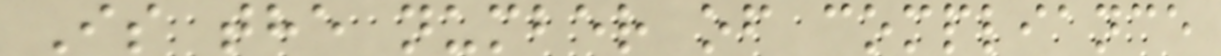Is the number of compliance
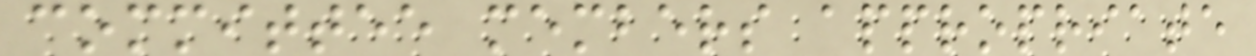committee members appropriate
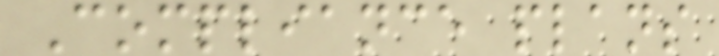Compliance plans
